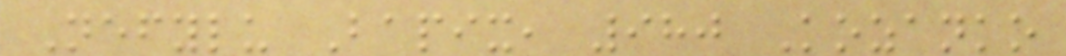Nefylu Bapix, 980 Kozanko
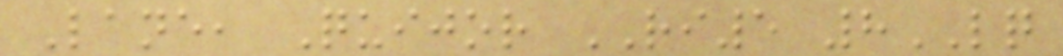Lane, Quijor RI5 8LQ
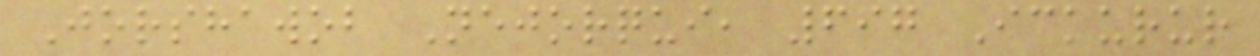Jorshawob Nejorqui, 697 Ickurur
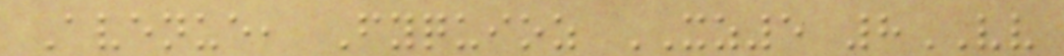Avenue, Fyquioz XZ5 8VV
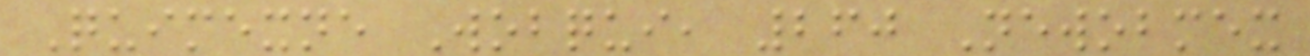Quimexne Wobqui, 260 Newobmex
